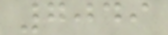7049
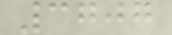3707
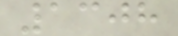1308
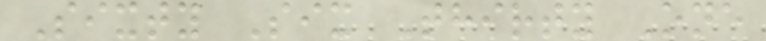Sixty Six Thirty One
